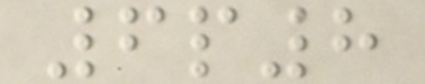6p8
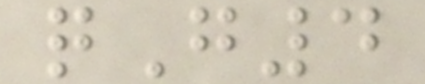qG4
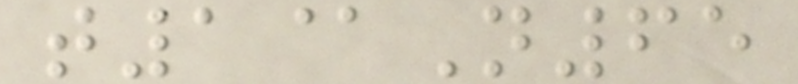t1@N65
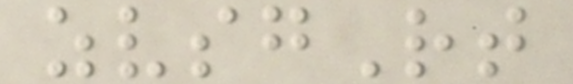zvsgRt
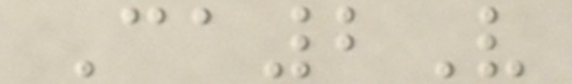Ca2V
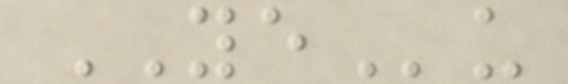YEu
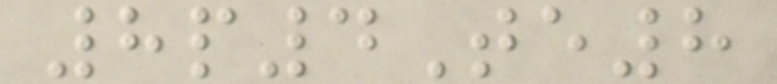8p4Te8
